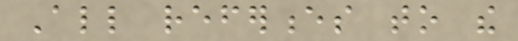All references to the
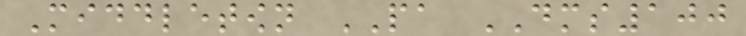Middletown PA DMS100
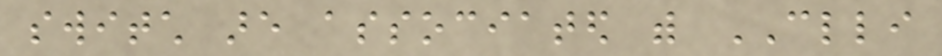switch are associated with CLLI
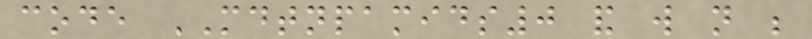code MDTNPAMIDS0 and will not be
